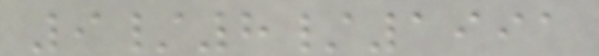9/8/1991
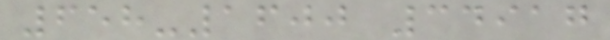658-1600 34917
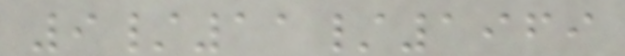9/11/1969
